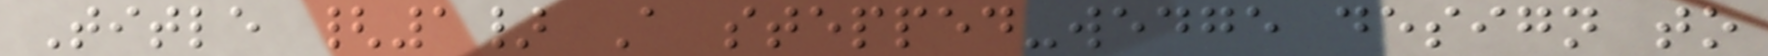Title {1} A stepped-wedge design to
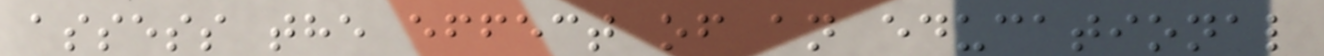assess the effect of an educational
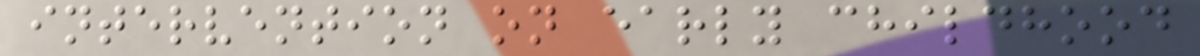intervention on early childhood
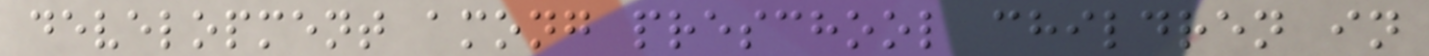development among preschool children in
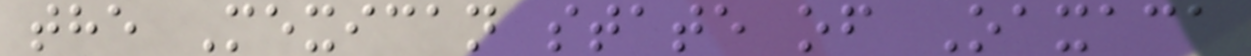the Mexican state of Oaxaca
